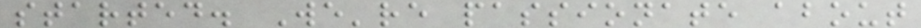started. We're passionate about
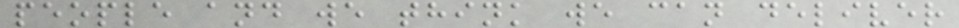people and we think we can deliver
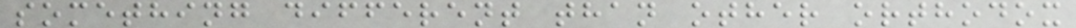something different than other orthodox
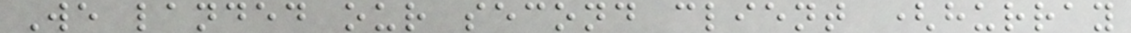We landed our second client (hurray
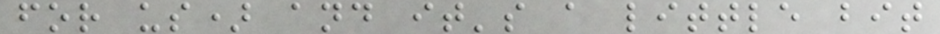for us) and it's a little bit
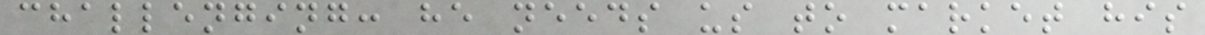challenging: he needs us to market his
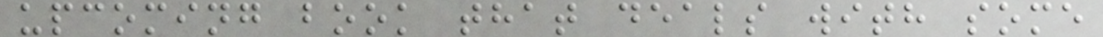upcoming book that deals with some
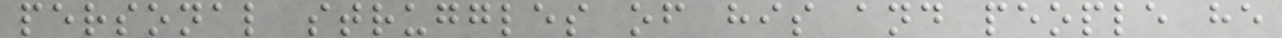personal struggles of his and people he
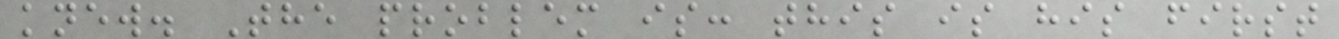knew. The problem is: this is his first
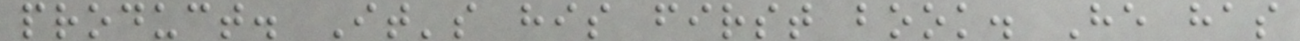product. It's his first book. He has
